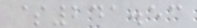$241.53
